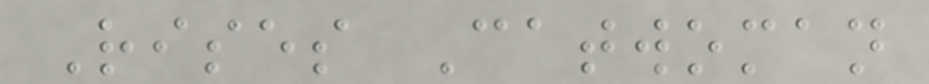Rises Catwoman
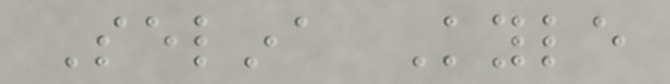Selina Kyle
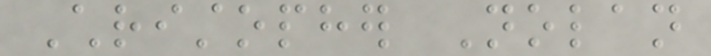Christopher Nolan
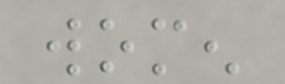women
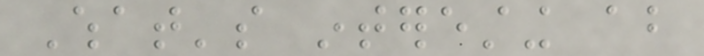What's interesting about
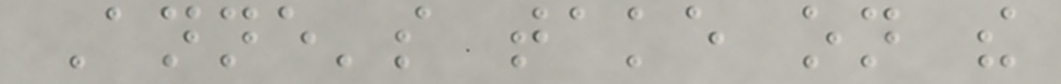Anne's take on the
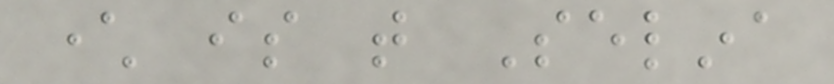character is that Selina
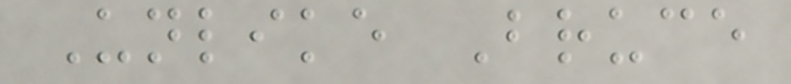Unlike Bruce
